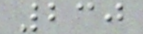230
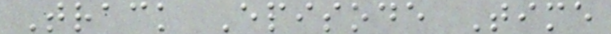Track Episode Time
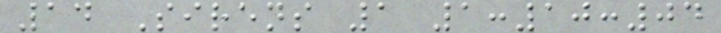14 Sirens 1 1:10:04
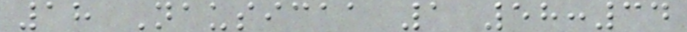18 Nausicaa 1 58:34
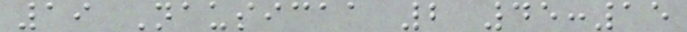19 Nausicaa 2 45:15
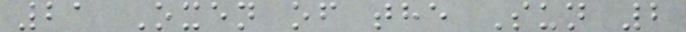21 Oxen of the Sun 2
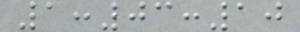1:03:10
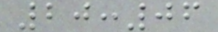20:06
